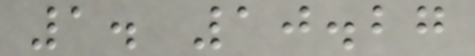1. 10.27
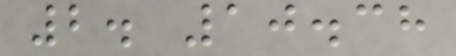2. 10.38
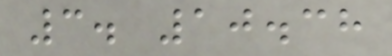3. 10.38
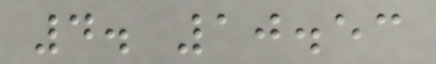4. 10.53
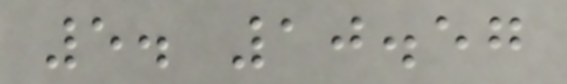5. 10.57
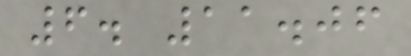6. 11.06
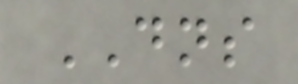DNS
